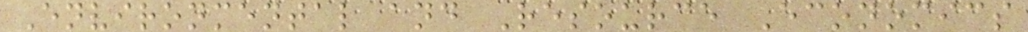Environmental and Resource Economics
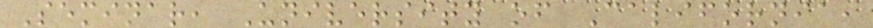Seminar, University of California,
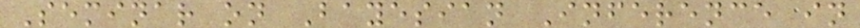Seminar on Bayesian Inference in
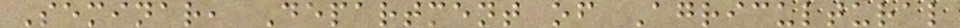Seminar, Department of Agricultural
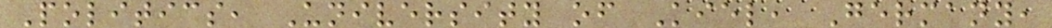Politics, University of Kiel, Germany,
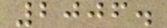2006.
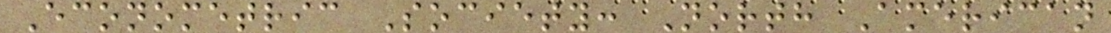Econometric Society: North American
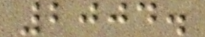2004.
